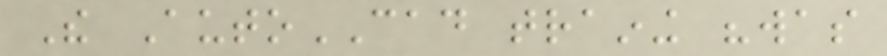The AutoCAD training "was
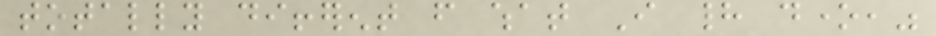totally different from what I had done,"
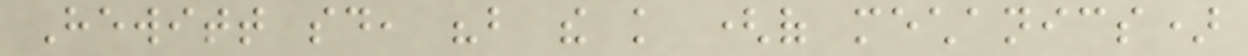Hewitt said, "but the knowledge (of mechanics)
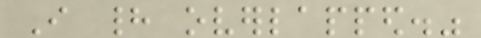I had overlapped."
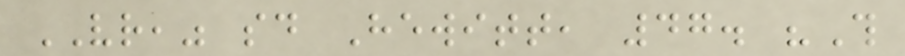VR," said Hewitt, 47. "This
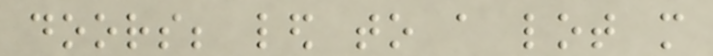doors; led to a lot more
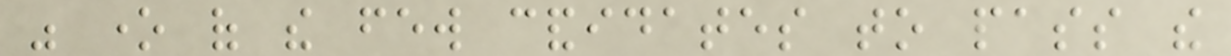was one of the few candidates to pass the
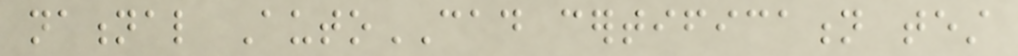national AutoCAD certification test
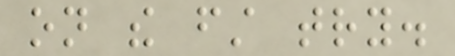on the first try.
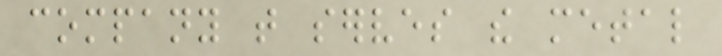company that serves the metal
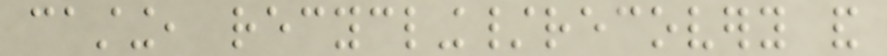casting, recycling/recovery and
